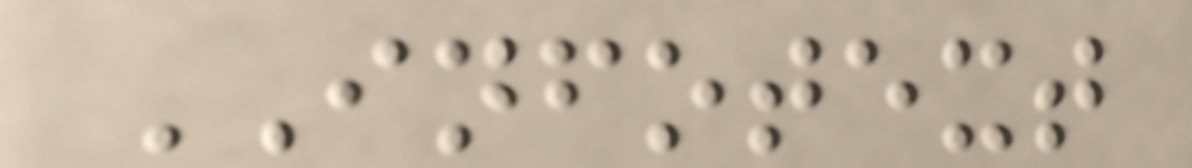INFOTEXT
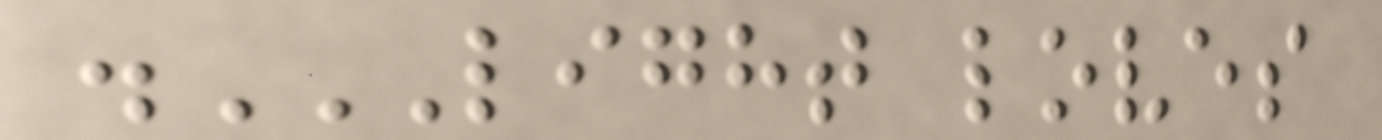.LIGHT LOVES
